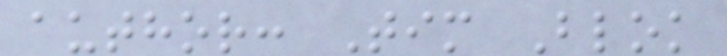author: Tim Blok
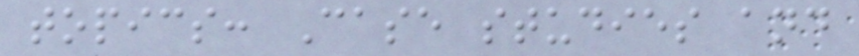topics: Case studies and
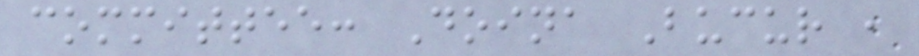committee: Doina Bucur ,
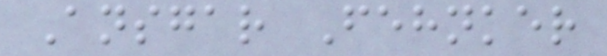Ansgar Fehnker
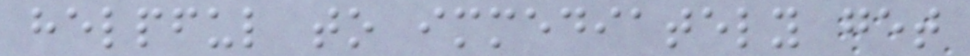helpful to immediately get
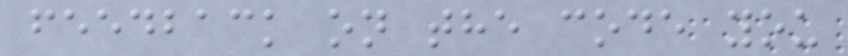feedback on the code you
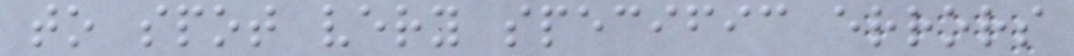to spot very specific errors
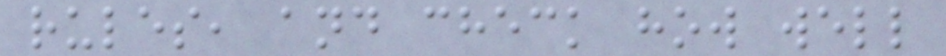rules, and check how well
